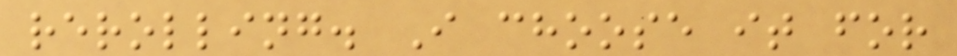rerolling. I choose it for
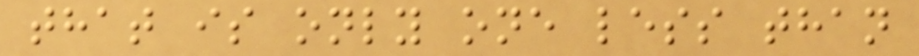that is only one less than
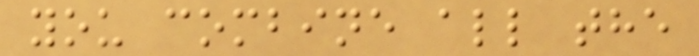you combine all the
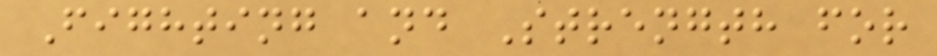Fighting and Strength for
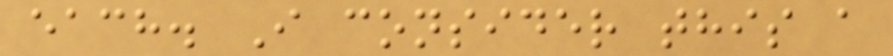each. I consider this a
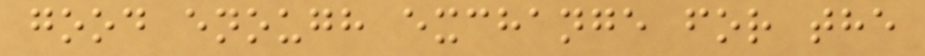good enough exchange for the
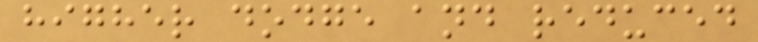higher dodge and reduced
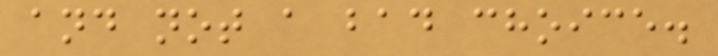and not a bad choice.
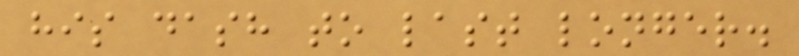his dash to last longer.
